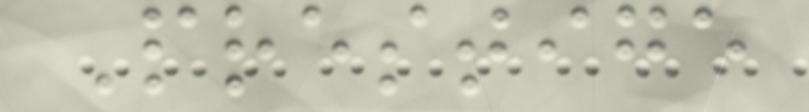Prestige
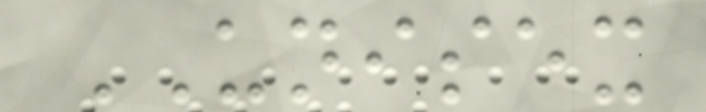UNISEX
